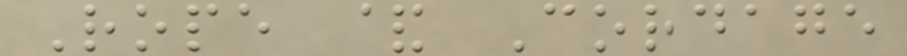Rope & Cordage
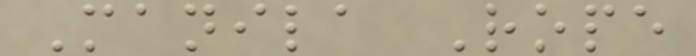Manila Rope
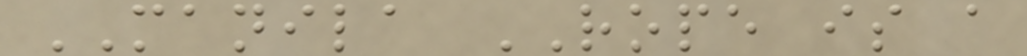MANILA ROPE is a
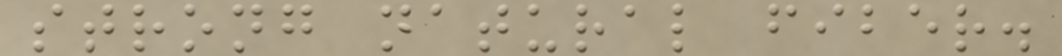strong natural fiber.
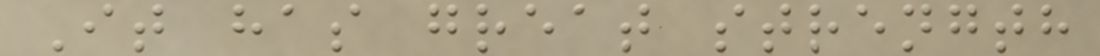It has great strength
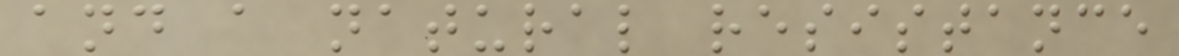and a natural resistance
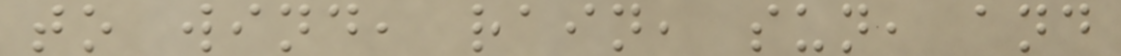to wind, rain, sun, and
